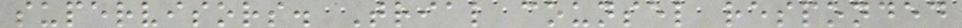supervisors. Trial counsel responded
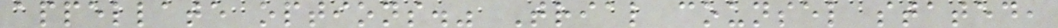appellate options." Trial counsel stated,
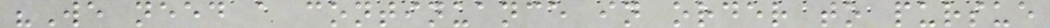"We need a continuance in order to pursue
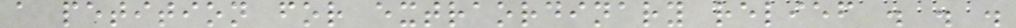a petition for extraordinary relief . . .
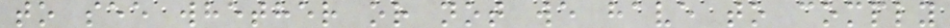to see whether or not we have to comply
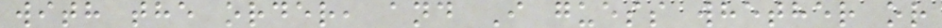with the order, and I guess whether or
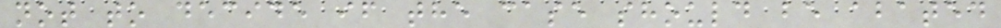not to decide if the case should be abated
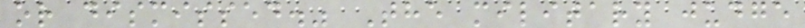or dismissed." The military judge
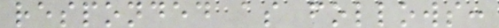responded as follows:
